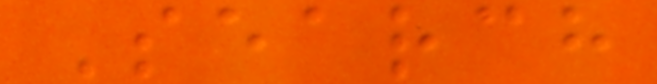Search
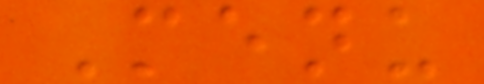Menu
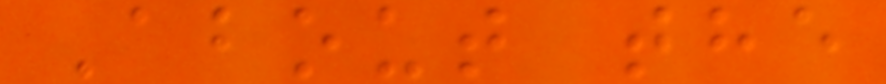About the
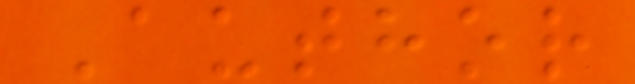Author
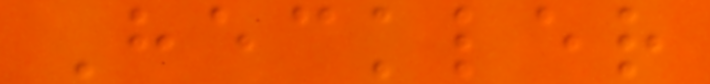Heckler
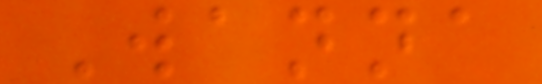Wanna
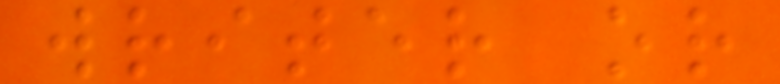writer or
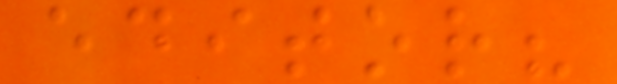editor?
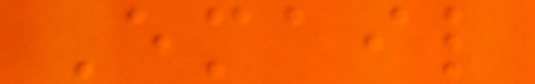Email
